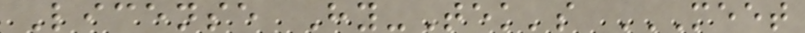License Hy-Tek's MEET
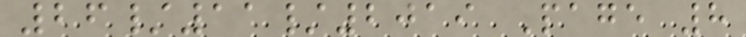26/11/2019 Page 8
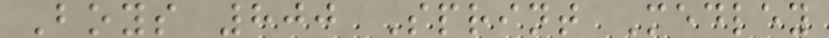Boys 800 Sprint Medley
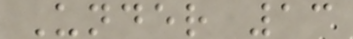Under 13
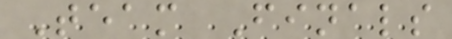Team Finals
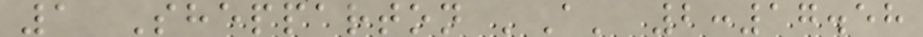1 Shepparton 'A' 2:17.58
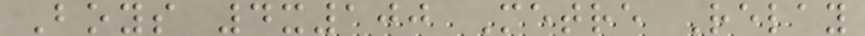Boys 4x100 Metre Relay
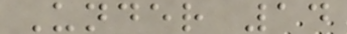Under 14
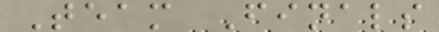Team Finals
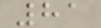81
